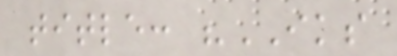title: "IKS
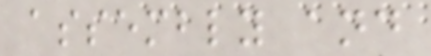assembly and
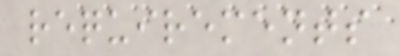requirements
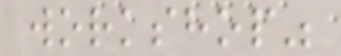workshop"
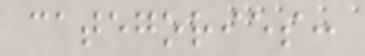categories:
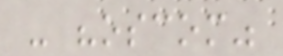- "oscom"
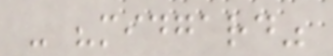- "midgard"
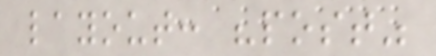layout: "post"
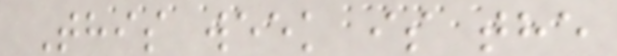This week is the
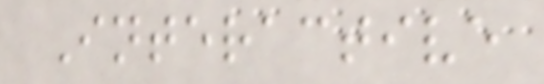Interactive
